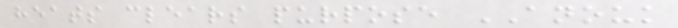heats clears purpose ANOUK
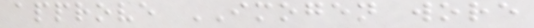approve IMOGEN wore
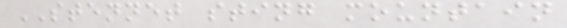STENNET sting mountain
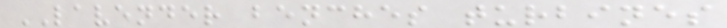LAVENDER benches turbines
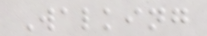Walking
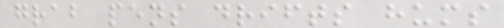grab pens drifts hums
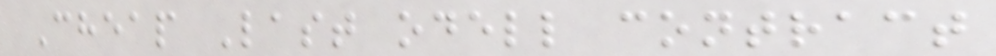Cheap Last odell contract
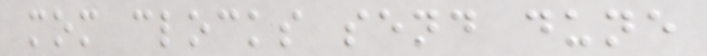mom clocks send dune
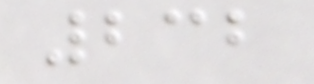232
